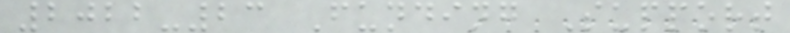2022-23 Funding Support
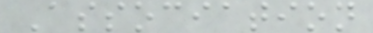Association
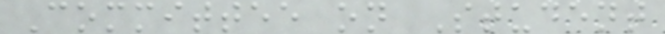Committee on Student
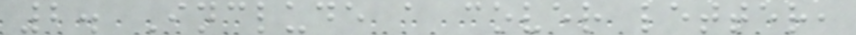2. Include a cover letter,
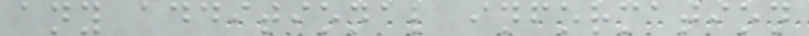any additional information
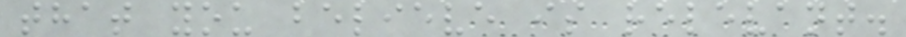that you believe is relevant.
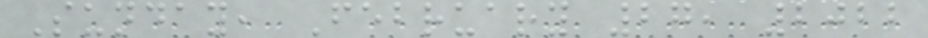Sunday, February 27, 2022
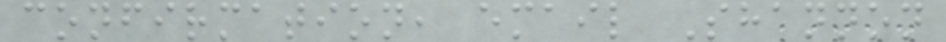confirmation, email Shannon
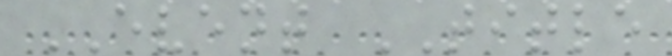EVENT TITLE
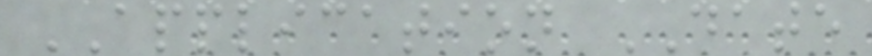APPLICATION DATE
